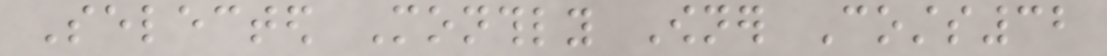Selected Monthly Owner Costs32
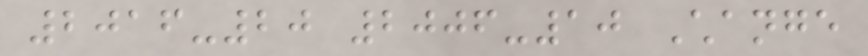2016-20 2006-10 Change
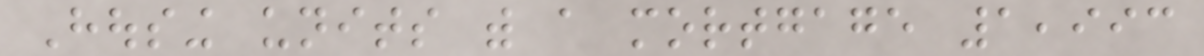Housing units with a mortgage 1,993
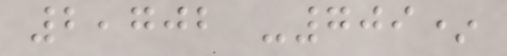2,702 -709*
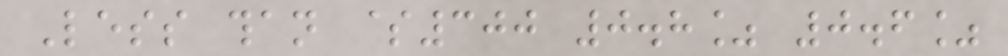Less than $300 0.8% 0.6%
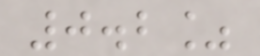0.2%
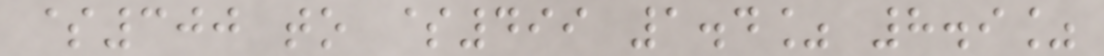$300 to $499 1.4% 8.9%
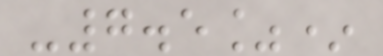-7.5%*
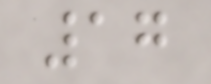17
